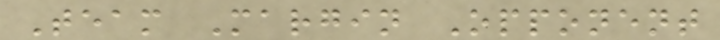Team Margin Opponent
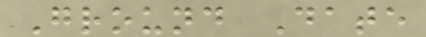Ground Date
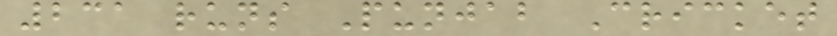231 runs Punjab Cricket
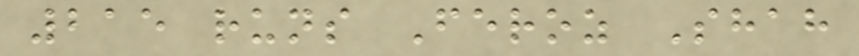215 runs Feroz Shah
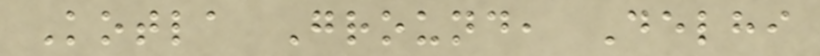Kotla Ground, Delhi
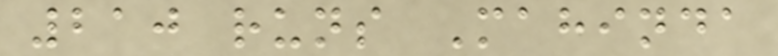210 runs Mahinda
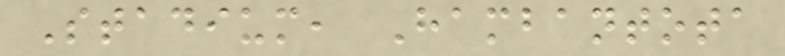Stadium, Hambantota
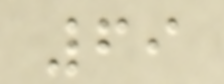69
